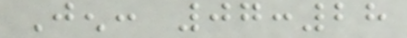Jen: 07:28
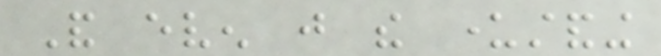And even just the understanding
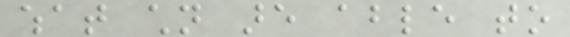what children are able to
